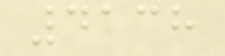4138
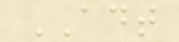ADT
